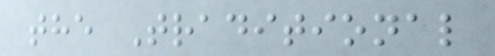the Traditional
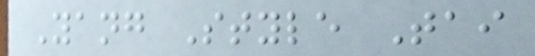Yang Style Tai
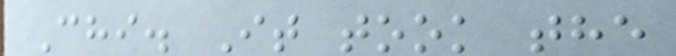Chi. It took the
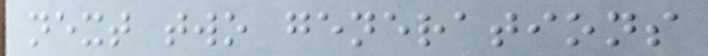next two generations
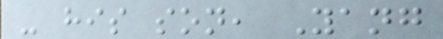- his son, Yang
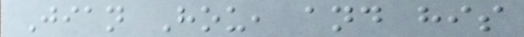Jian Hou, and his
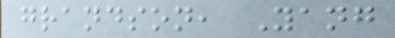grandson, Yang
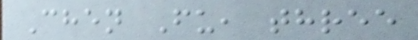Chen Fu, three
